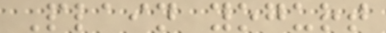Plain yogurt
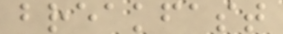breakfast
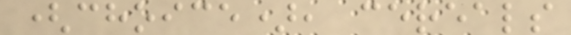(choice), cereals
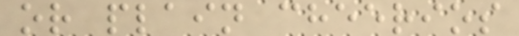or plain cheerios
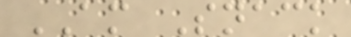AM Snack
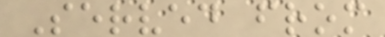Served from
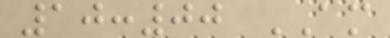10:00 AM
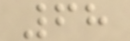68
